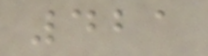421
